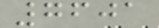7601
